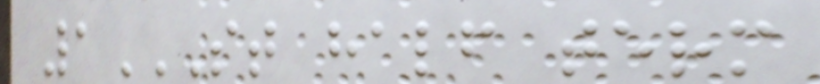1ST HALF TERM
